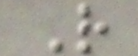R
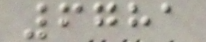6781
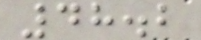48.2
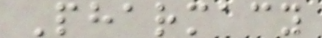Pharmacy
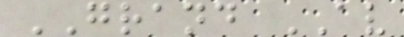GRAND AV
